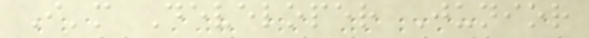I'm Developer Junior
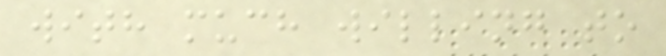with much willing to
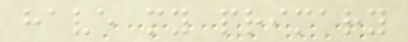have my primary
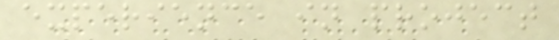experience in project
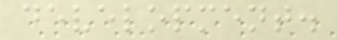development.
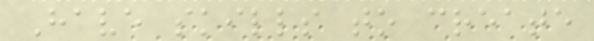Have skills to create
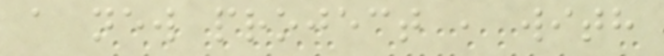a new project , with
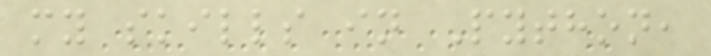my skills in Python,
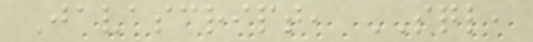Javascript, SQL,
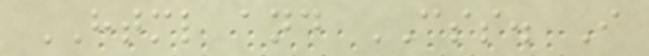HTML and CSS. I
